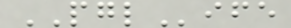PGLife
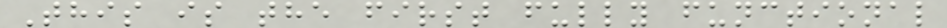This is the first fully functional
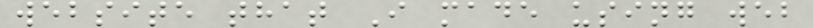website that I made using web
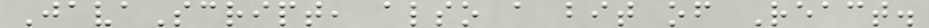JavaScript, also a bit of React.
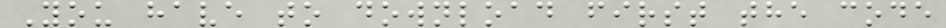You have to download first the code
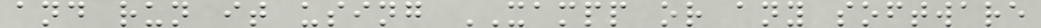and run it using XAMPP or any software
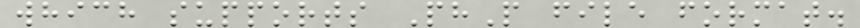which supports PhP file format.
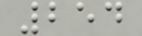254
